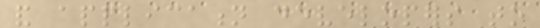and application developers to
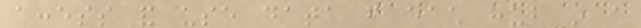access and use data from each hub in a
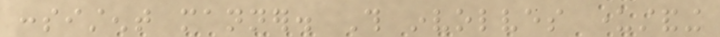consistent manner. This involves understanding
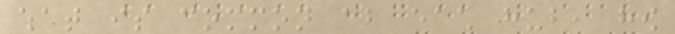what is common about each hub, how
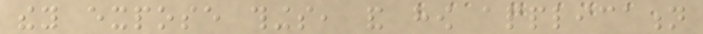they expose things, and how application
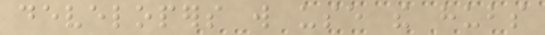developers will use the hubs
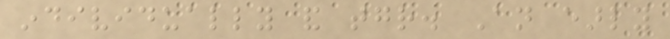individually and together. An early
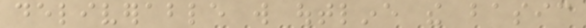deliverable will outline the basic
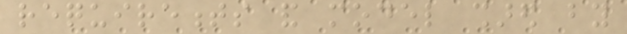requirements and model shared by
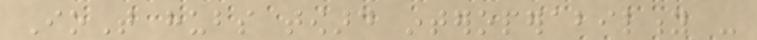IoT hubs toward interoperability -
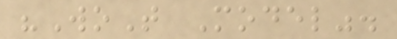"WoT Model".
